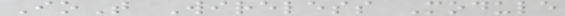IoT Wireless Module
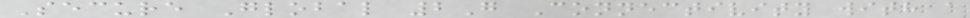Secure Global 2G Connectivity with a
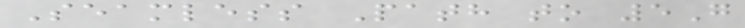Seamless Path to 5G
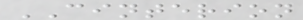CINTERION
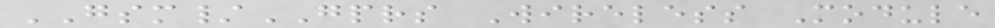GSM/GPRS Wireless Module
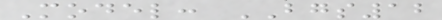Model: BGS12
